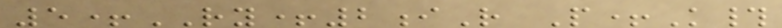5+RY+2iR P+K#
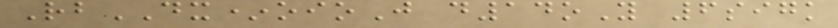RbDX*oioJ d14oY 6sigk
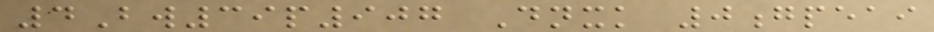4Bw39p907 Dnxk 0gpeai
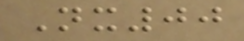Nx00
